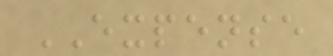EXPENSE
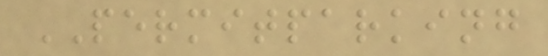PERMITPARKING
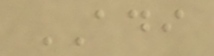ADI
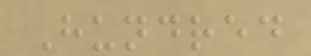Hundred
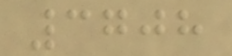3708
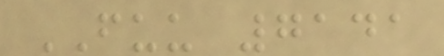FUU 7141
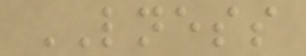LNESS
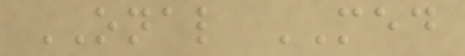ONAL MED
